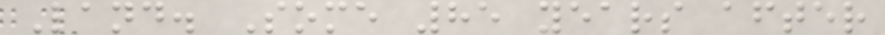Land. Some 85 years after
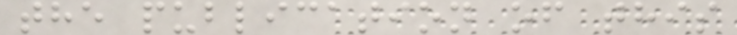the publication of this
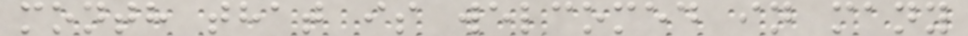month that is welcomed in many
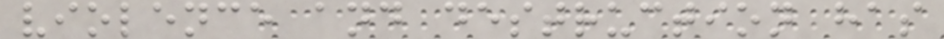violence and destruction has
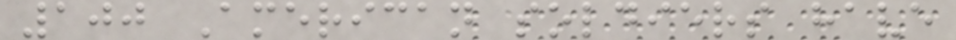100 American soldiers have
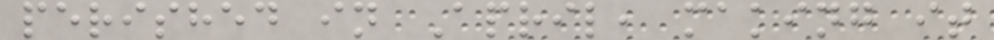perished in April, making it
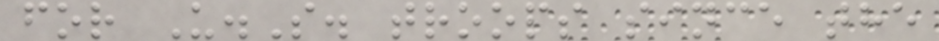for U.S. troops since the
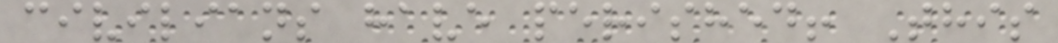civilians have perished! This
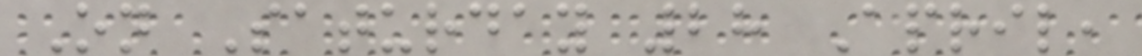On Saturday 28 April,
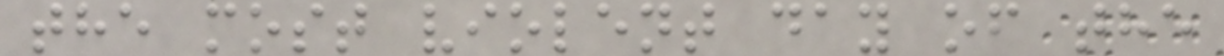the most violent day of the
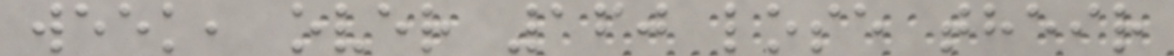week, over 160 lose their
